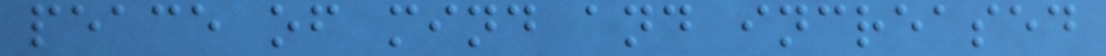peace of mind and increased
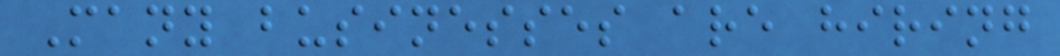Many businesses are hiring
